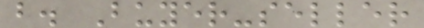b. Buyer-seller
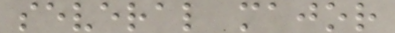several major
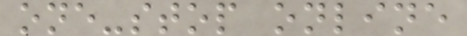one-stop online
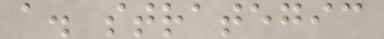a. strategic
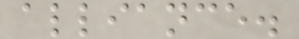alliance.
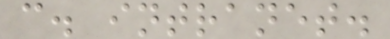c. intranet.
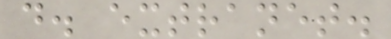d. extranet.
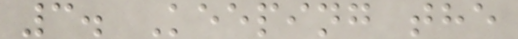3. Keeping the
